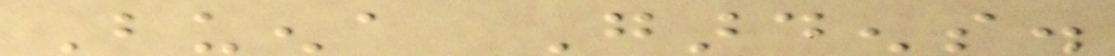Buena Gardens.
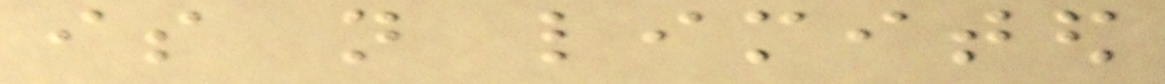is not limited
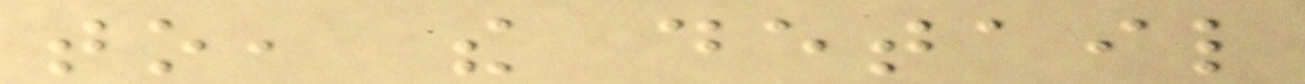to, the detail
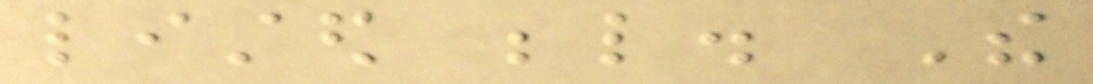listed below. The
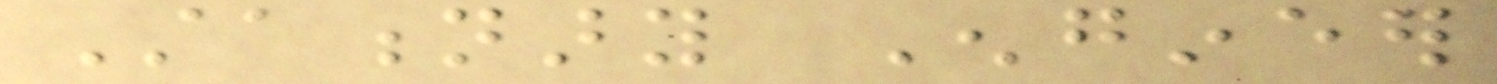Stationary Engineer
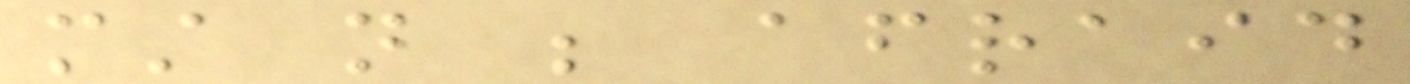must not be afraid
